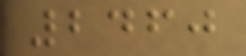2460
